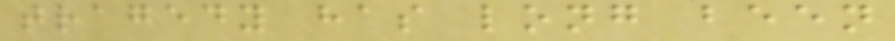tragedy has long been
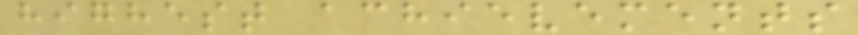highest achievements
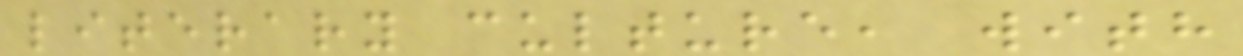literary culture, with
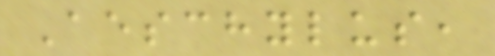Aeschylus,
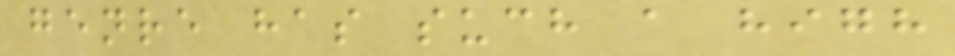genre has such a high
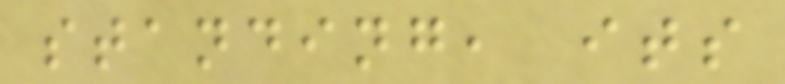standing, its
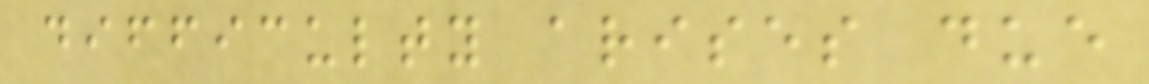difficulty arises due
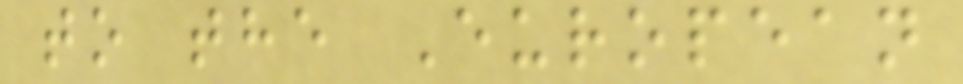to the European
